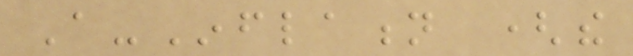A-Inflation (the
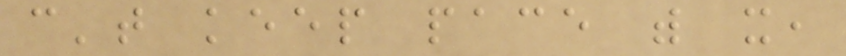can't keep pace with it,
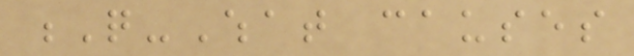Q-What causes
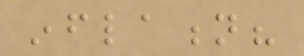inflation?
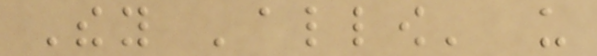They 'allow' us
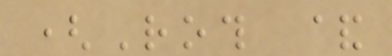(Roth &
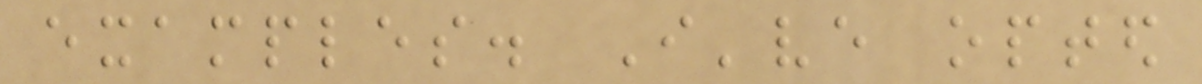examples. I've opted
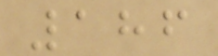186
